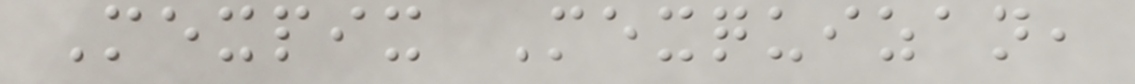Mexpix Mexquizan,
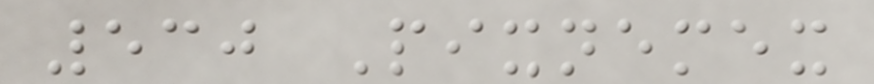530 Pixnemex
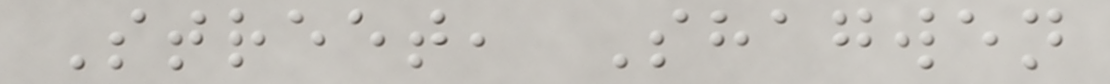Street, Shagwen
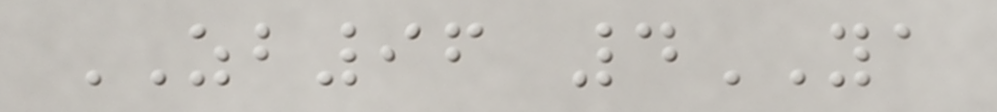ZB96 4YA
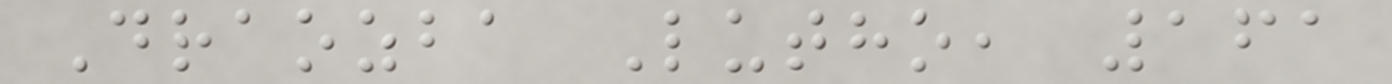Draozba Lutho, 161
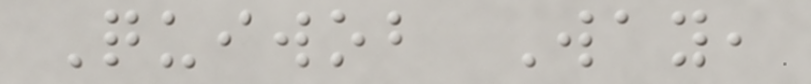Quiwob Way,
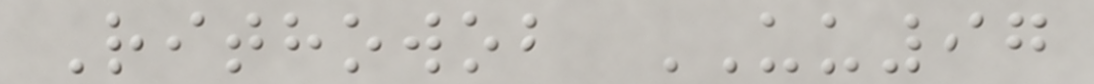Rithowob UU97
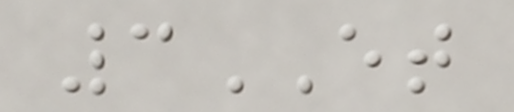3ET
